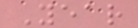Year
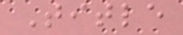Title
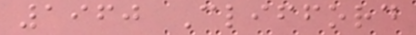1960 Clifford
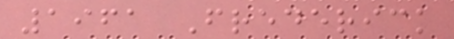1961 Frederick
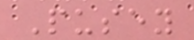Pusey
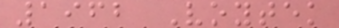1962 Voytek
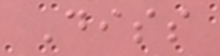Diss
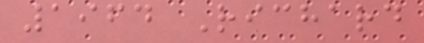1964 Richard
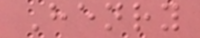Henry
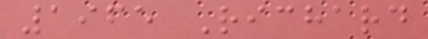1965 Richard
